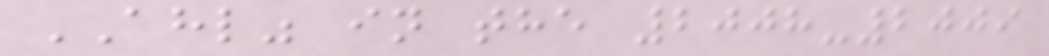AHL" in the 2008-2009
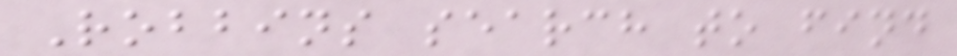Robbins search to find
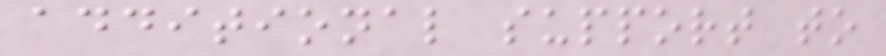additional support to
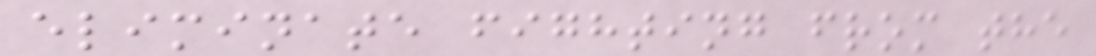eliminate fighting from the
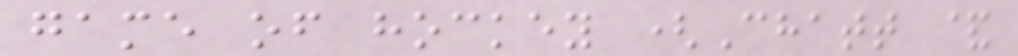game of hockey (Chatt &
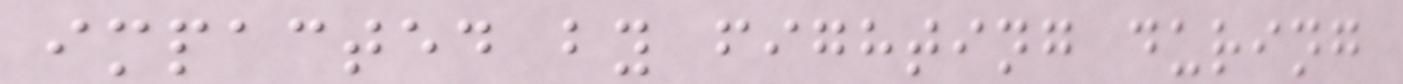impacted by fighting during
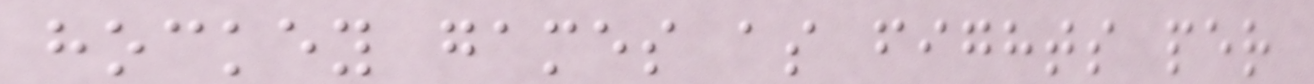hockey games as fights per
